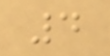4
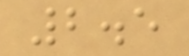2.5
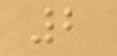2
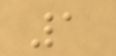1
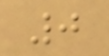0
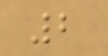2
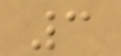3
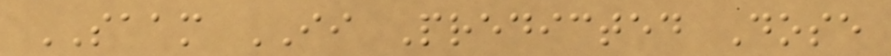SAAM II Predicted Dose
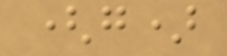(g)
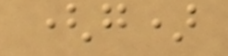(g)
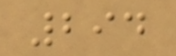294
